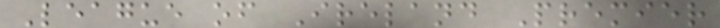League of Ireland Premier
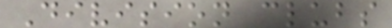Division clubs
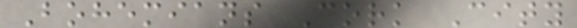Bohemians Cork City
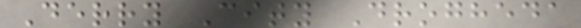Derry City Drogheda
